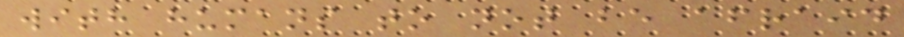with humans to not be afraid
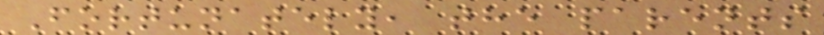Fortunately, the parents
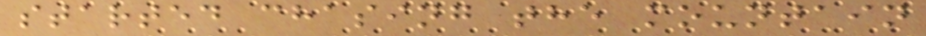started chasing the mountain
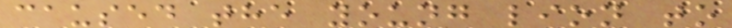caused the young lion to
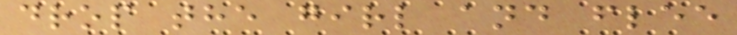drop the girl and flee
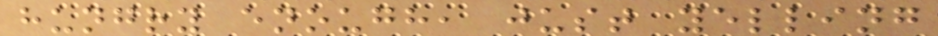hungry enough, just yelling
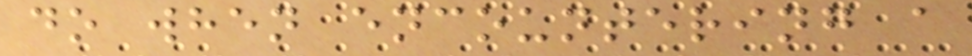do when encountering a
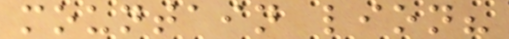mountain lion?
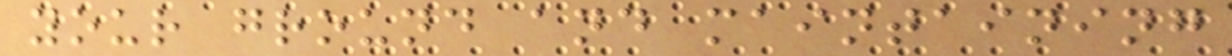your ground and maintaining
